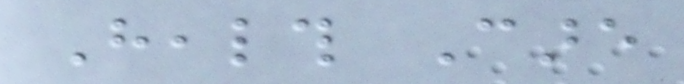Health Care
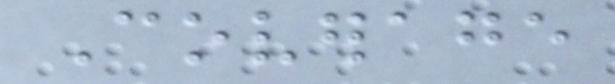Coverage
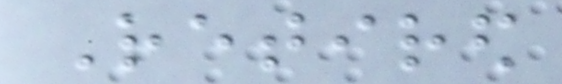Retired
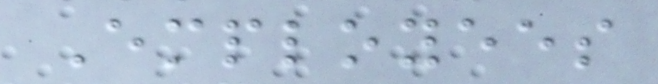Employees
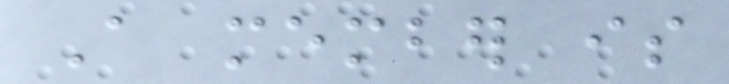A member is
